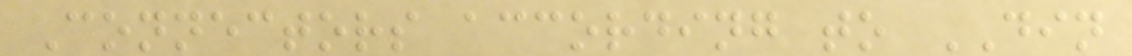Connectors according to DIN
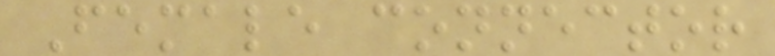Female connector
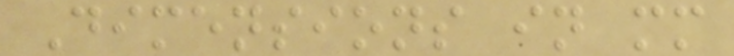Dimensions in mm
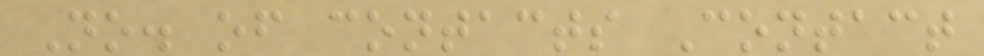No. of contacts Contact
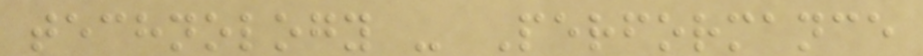technology - Performance
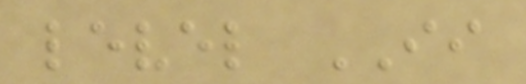level II
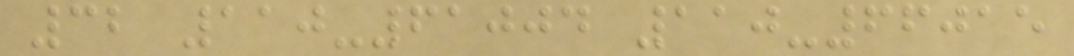32 110-61004 110-66015
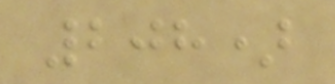208)
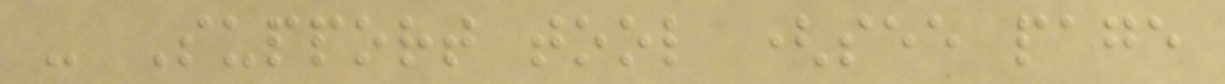- Support tool (see page
